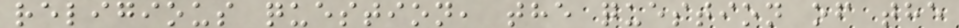religious question, the question of the
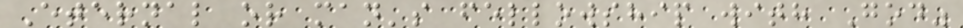Eternal or man's fellowship with God"
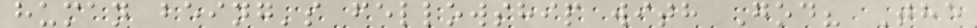human being's fellowship with God? The
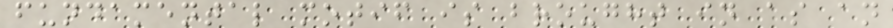fundamental motif is brought in as an
